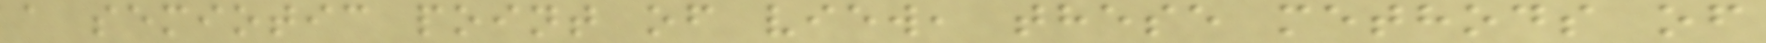a semiotic point of view, these methods of
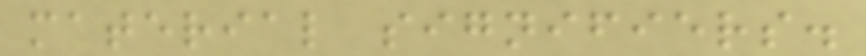material signifiers.
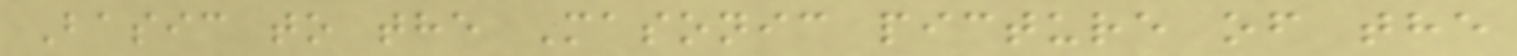Basic to the Masonic picture of the
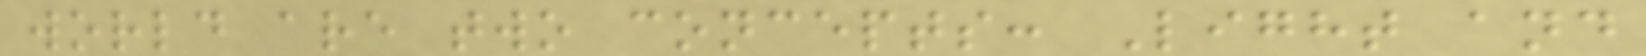world are two concepts: Light and
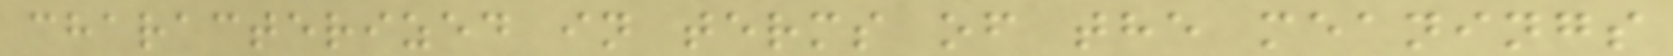characterized in terms of the meanings
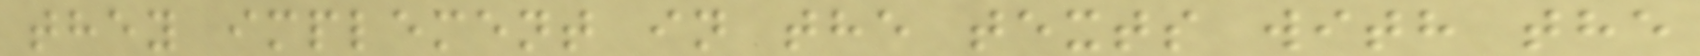they implement in the texts with the
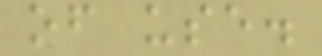of use.
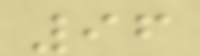96
